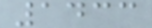1433
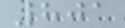801
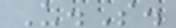U.S.
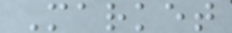Market
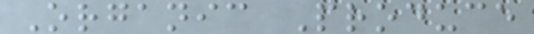Organic Produce
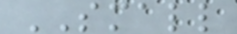SMALL
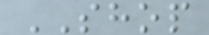SHOP
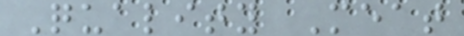Quality Meat
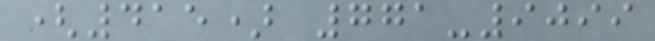(415) 771-9099
